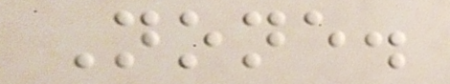None.
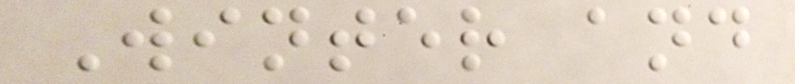Winter and
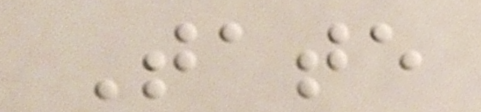Tate
